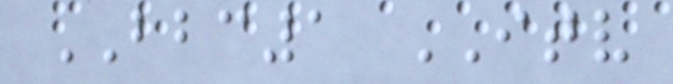BBC1 ITV
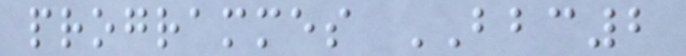programmes BBC2
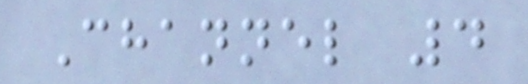Channel 4
